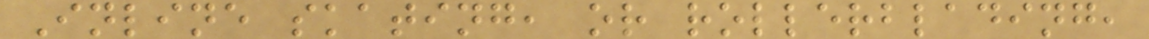Inline skating, or rollerblading,
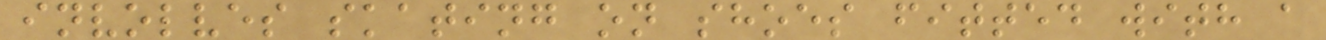involves skating on shoes fitted with a
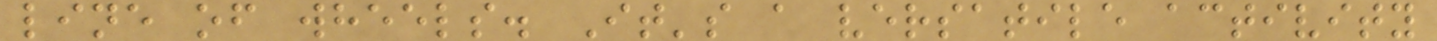line of wheels. It's a versatile activity
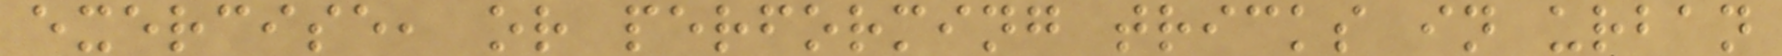exercise, or performing tricks in urban
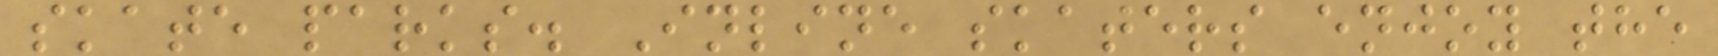skate parks. Inline skaters enjoy the
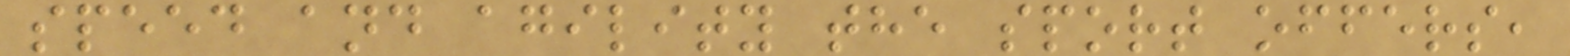speed and agility the sport offers,
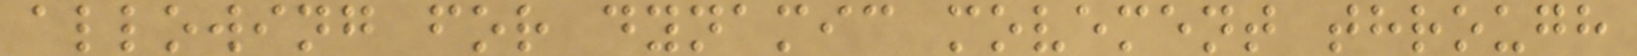allowing for dynamic movement through
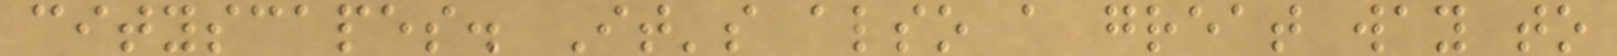cityscapes. It's also a great way to
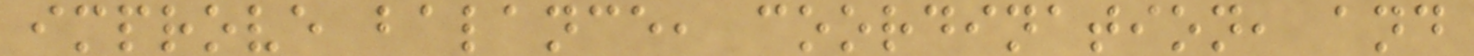improve balance, coordination, and
